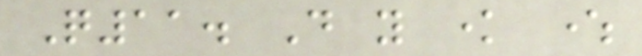Q11. Do you know where
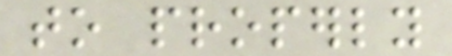to properly
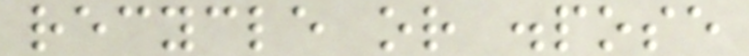recycle or dispose
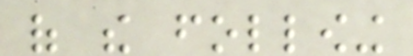of the following
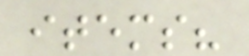items?
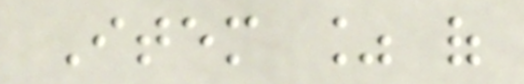Item % of
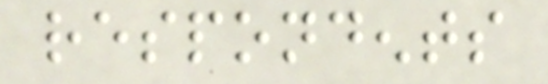respondents
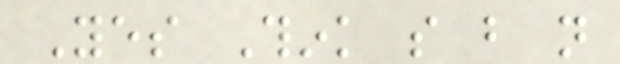Yes Think so but not
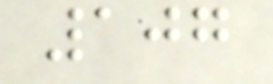107
